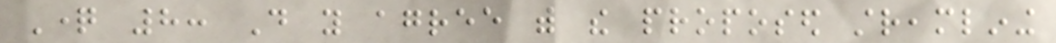Question 8: Do you agree with the proposed streamlining
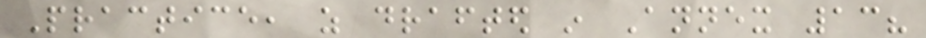Practice, as drafted in Annex 13?
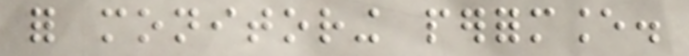for monitoring performance.
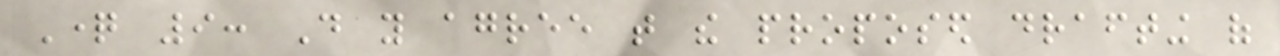Question 9: Do you agree that the proposed drafting of
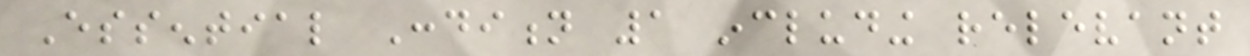Essential Condition 1 including relevant
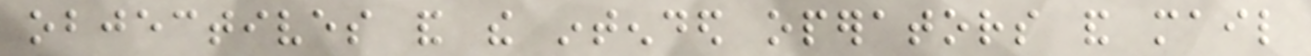objectives and the intended operators and mail
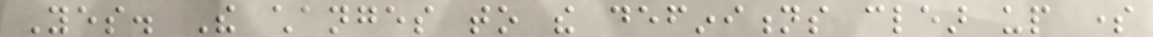Yes. The changes to the definitions clear up some
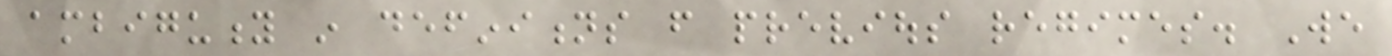ambiguity in definitions from previous regimes. We
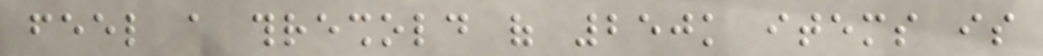feel a threshold of 250k items is
